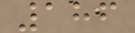186
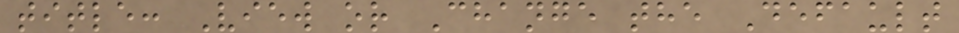title: View or Change the Default
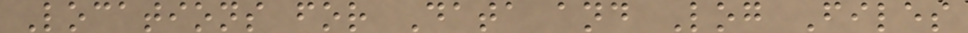Locations for Data and Log Files
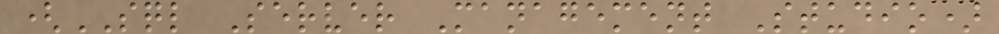(SQL Server Management Studio)
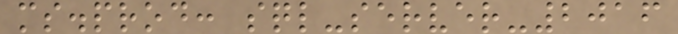ms.prod: sql-server-2016
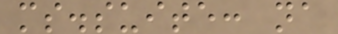ms.suite: na
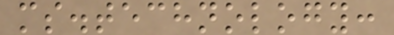ms.technology:
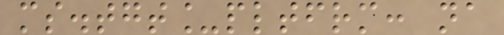ms.tgt_pltfrm: na
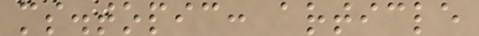ms.topic: article
